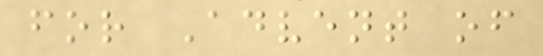for Advent of
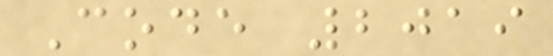Code 2019
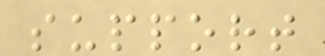support
